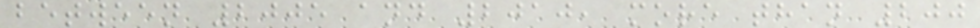between 2005 and 2010, more than 200
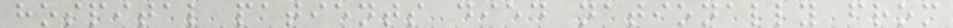hospital patients died nationally from
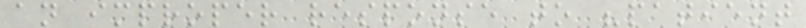an improper response to "patient
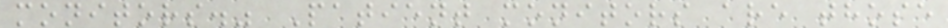monitors." Patient monitors are those
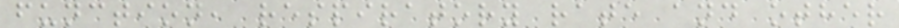function, respiratory rate and other
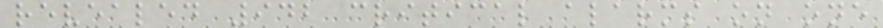revealed 942 critical alarms on one
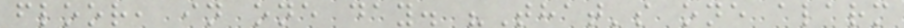floor, in one day. "That's one alarm
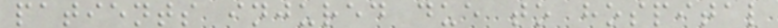patients injured due to hospital
